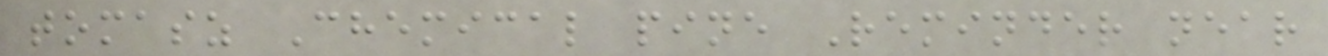tomasz Chemical pine Reminder near
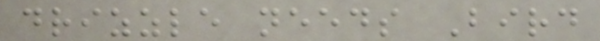drizzle needs Bird
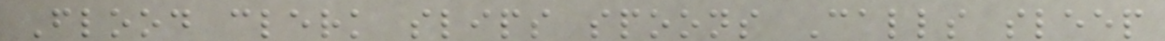Flood clerk slips spoons Calls sleep
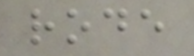rode
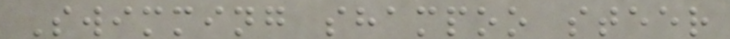Swimming shampoo steer
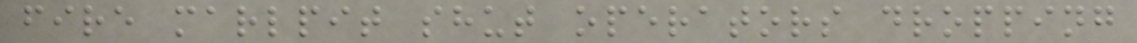fire marlpit shut operators dropping
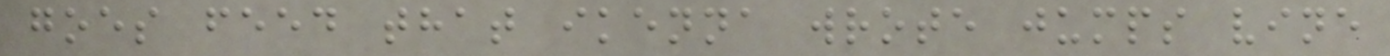goes feed that ikenna wrote jumps vine
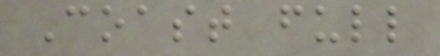Coast full
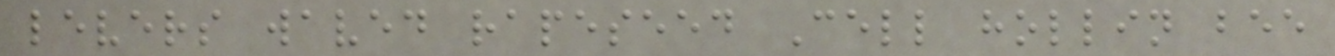levers waved rapeseed Cell hollin bee
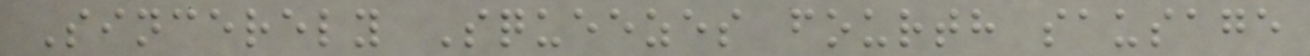Sincerely Squeezes fourth sausage
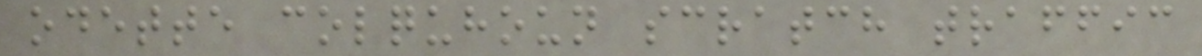odette colquhoun scratch traffic
